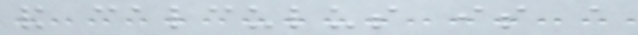and calculus is a
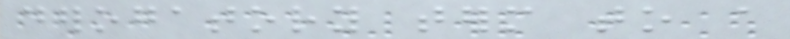derogatory term to a
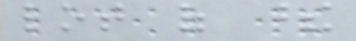lot of these
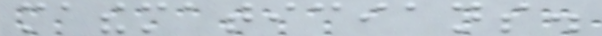mathematicians.
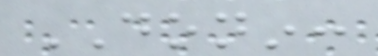DONIN:
